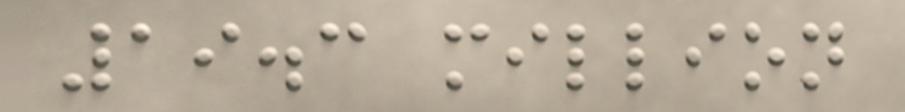19.3 million
